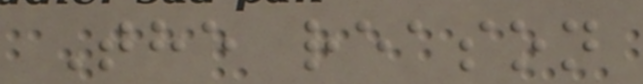The reason
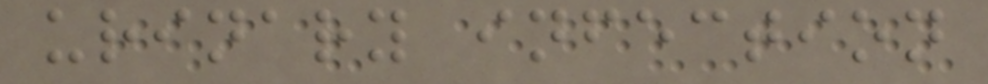urinary infection
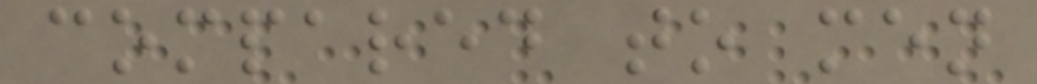compared to men
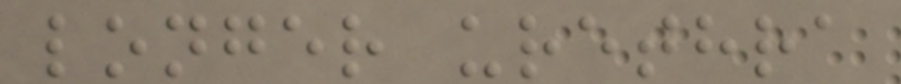longer urethra
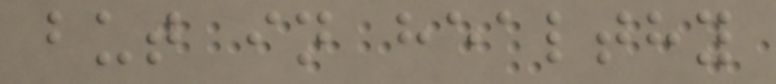but in healthy
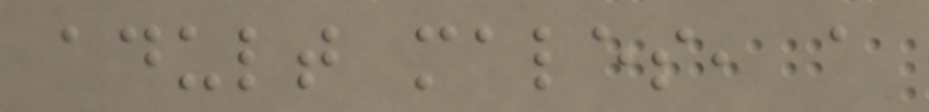adult males, a
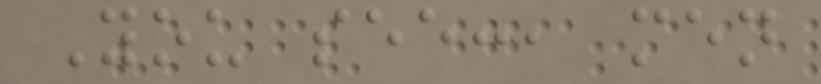You see:, men
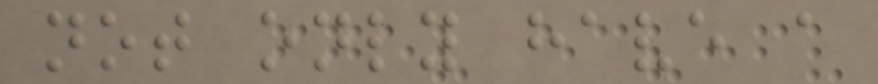not only have a
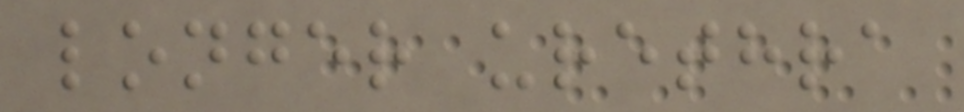longer urethra
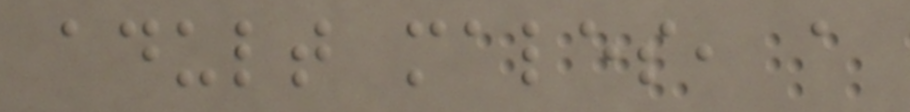adult males, a
